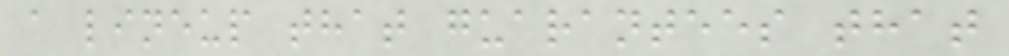a lineup that guarantees that
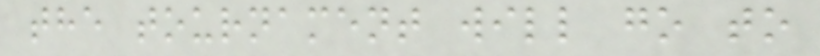the tournament will go to
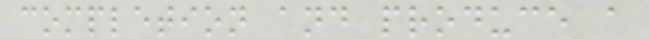completion and produce a
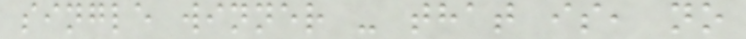single winner - that is, no
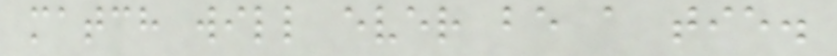match will ever be a tie.
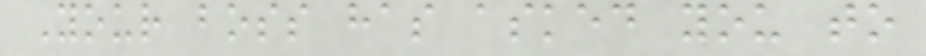Your boss has asked you to
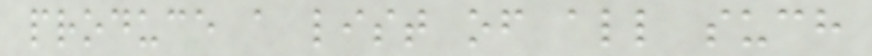produce a list of all such
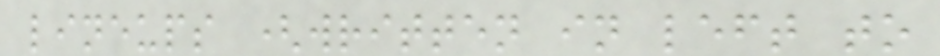lineups (written in left to
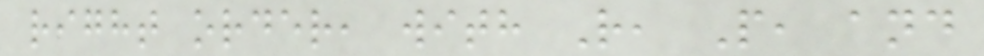right order, with R, P, and
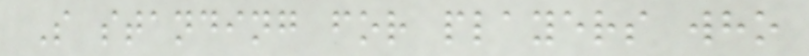S standing for players who
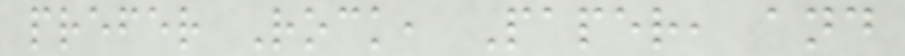prefer Rock, Paper, and
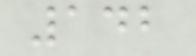142
